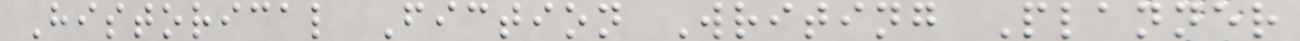Historical Fiction Writing Planner
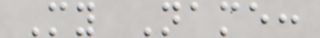My Name:
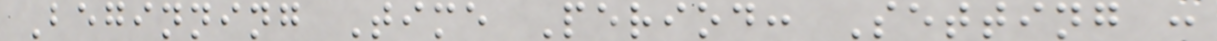Beginning Time Period: Setting :
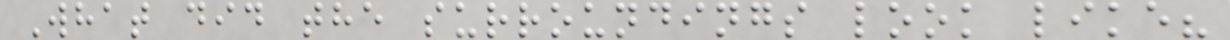What did the surroundings look like?
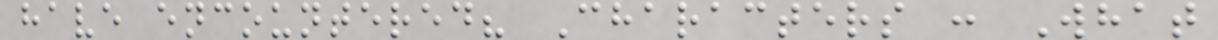have encountered? Characters : What
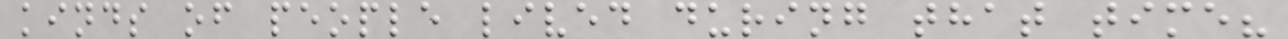kinds of people lived during that time?
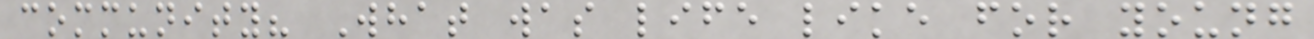community? What was life like for young
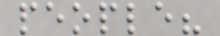people?
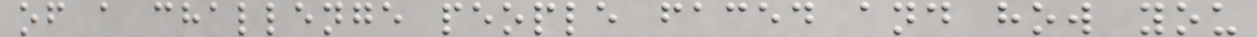of a challenge people faced and how you
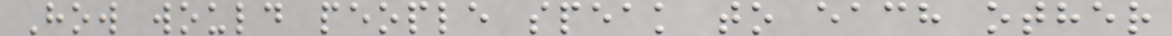How would people speak to each other
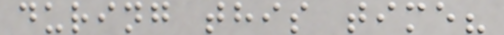during this time?
